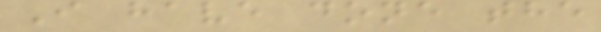I have done the
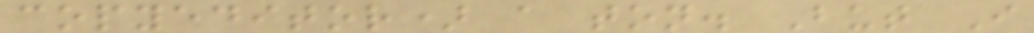copyeditor) a ton. But I
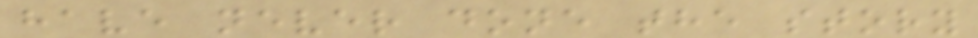have never done the story
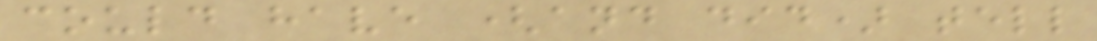could have (and did) tell
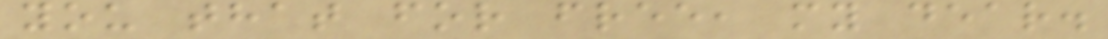you that for free, my dear.
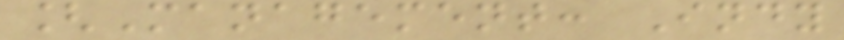[Management: Indy
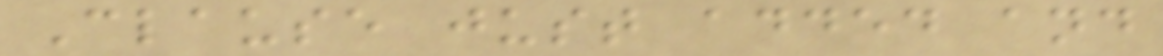Clause just added and
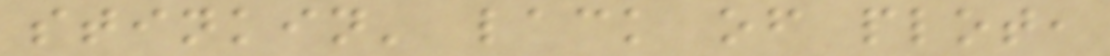stinkin' lack of plot,
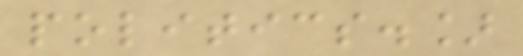politics.]
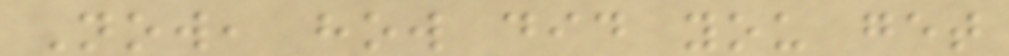Now, how did you get
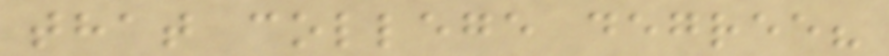that college degree?
